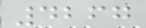4267
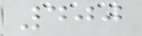400
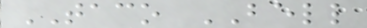TACO BELL
